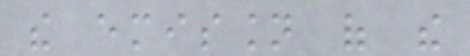the emission of the
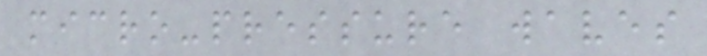micro-pressure waves
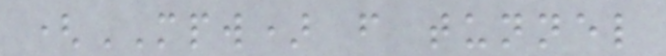(MPW) from tunnel
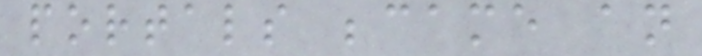portals became an
